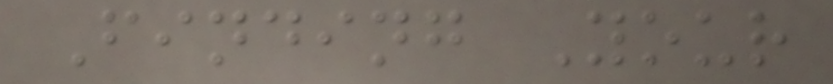Finding Your
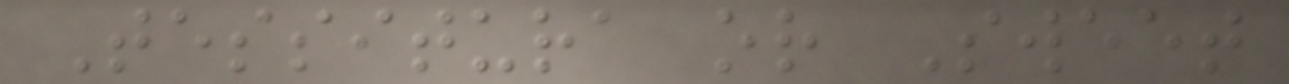Tessitura or Sweet
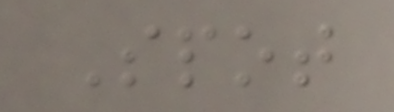Spot
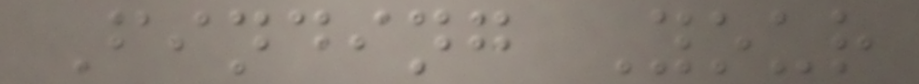Finding Your
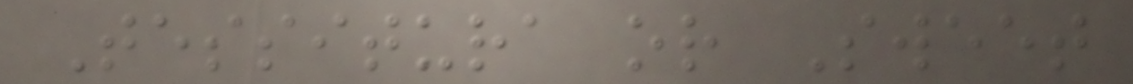Tessitura or Sweet
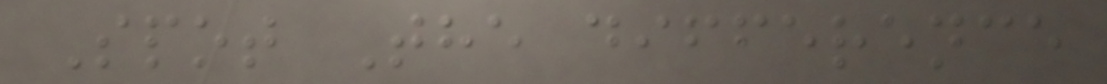Spot The difference
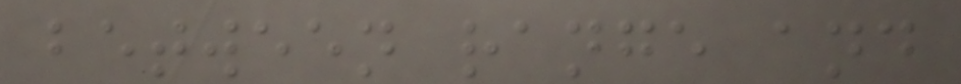between range and
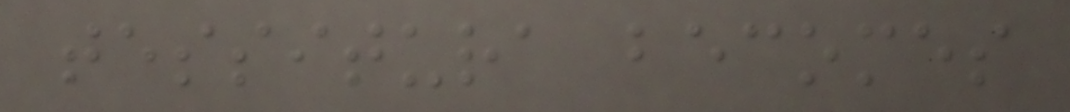tessitura becomes
